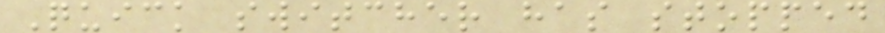Quick switcher has stopped
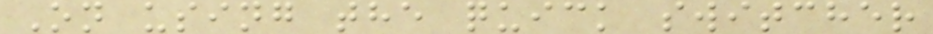On using the quick switcher
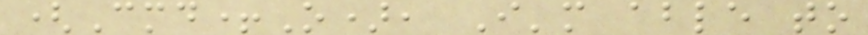(Cmd+O), I'm able to
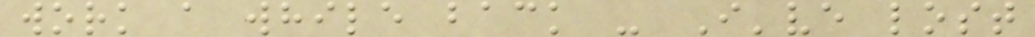work a while back - I've lost
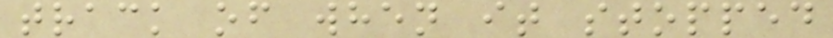track of when it stopped
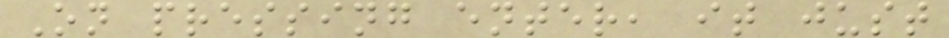On pressing enter, it just
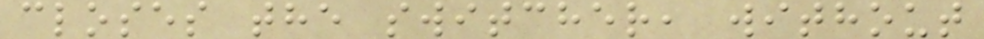closes the switcher, without
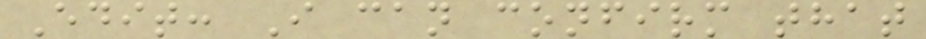Edit: I can confirm that
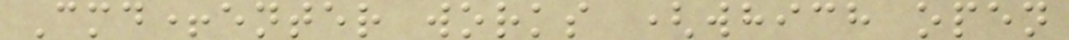Cmd+enter works (which open
